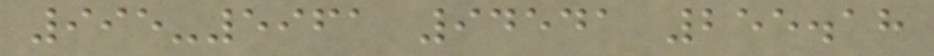995-5961 94541 255.18
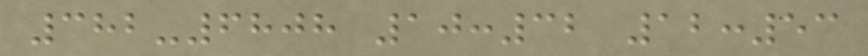382-6808 10:32 12:53
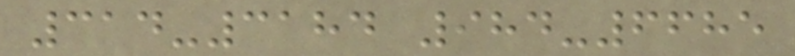314-3184 984-6685
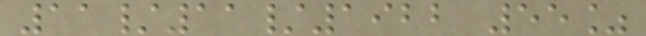11/11/1922 55%
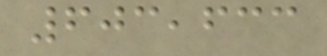603,633
